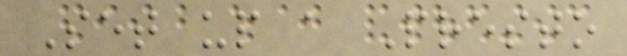Set up a Presto
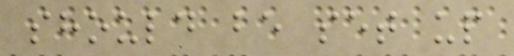should be set up
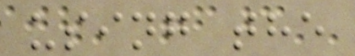using the
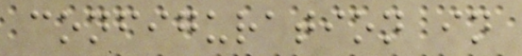configuration in
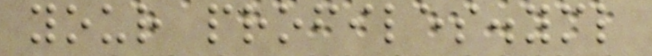your profiles.yml
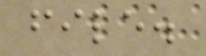file.
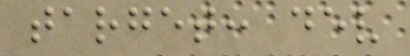target: dev
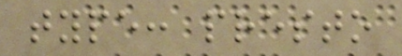type: presto
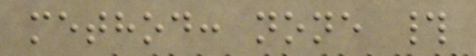method: none #
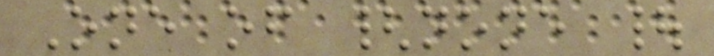One of {none |
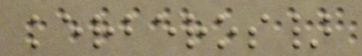kerberos}
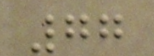77
